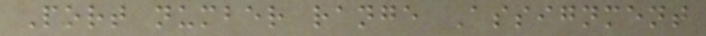Port number range Assignment
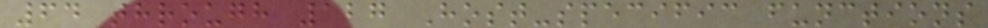64 through 127 Host-specific functions
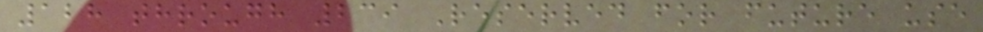128 through 239 Reserved for future use
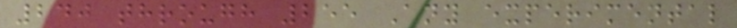240 through 255 Any experimental
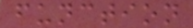function
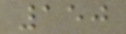150
